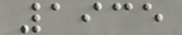1935
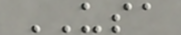USA
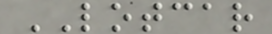LOTCAR
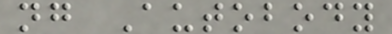ng Autobody
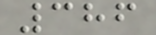386
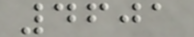4601
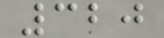320
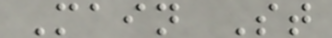Main St
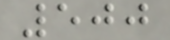500
